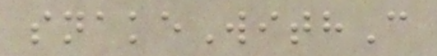snakeWithC
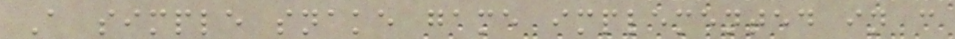A simple snake game implemented in c
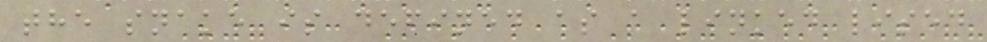the snake is defined as a linked lised
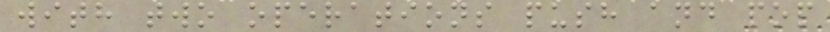with two operations push and pop
